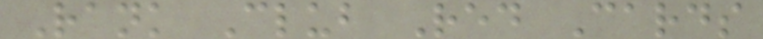Rank Club Red Cards
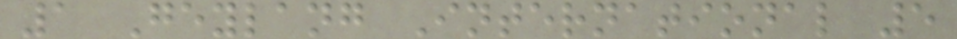1 Geylang International 5
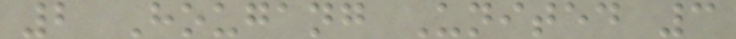2 Hougang United 3
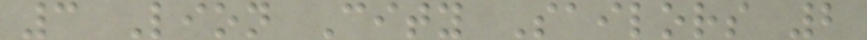3 Lion City Sailors 2
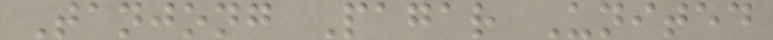Tanjong Pagar United
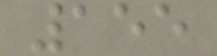155
